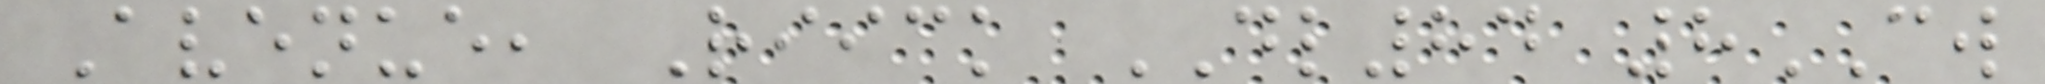Avenue, Riick DL84 8CW
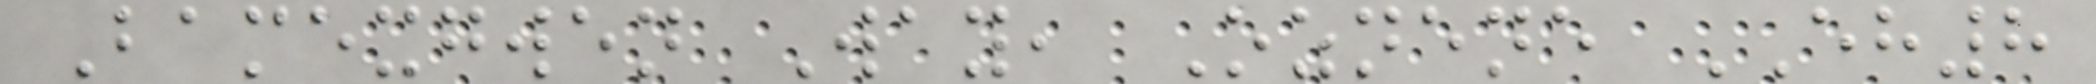Bamexgwen Way, Oznene EH8
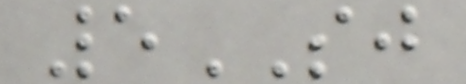5SJ
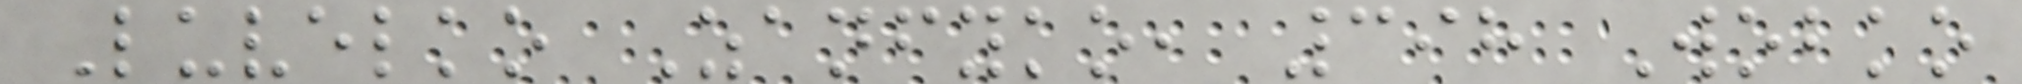Luvelko Zanfyko, 398 Wobko
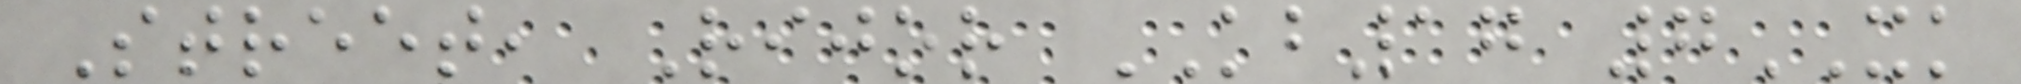Street, Rijor KB17 7XK
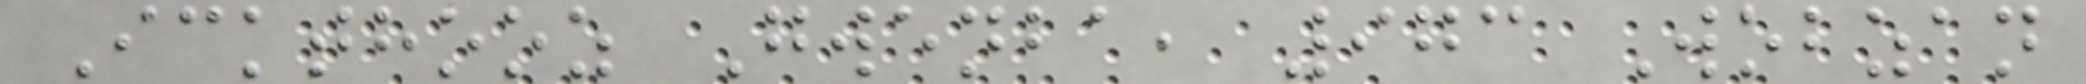Ickthooz Gwenba, 973 Wobzan
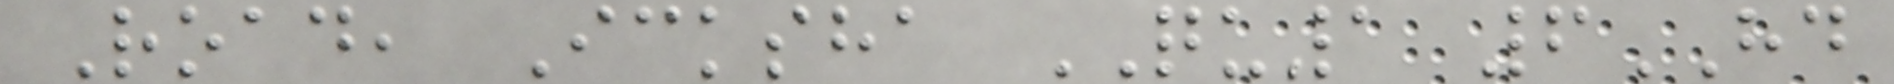Road, Icksha QU1 6HD
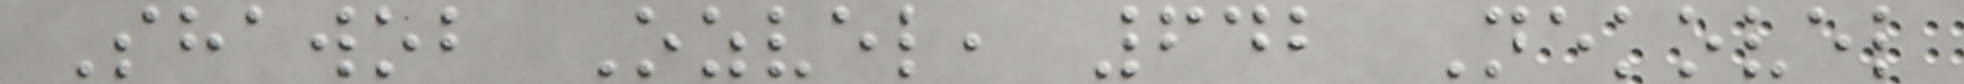Shawob Ozvel, 642 Nekovel
